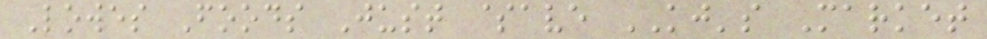Lowes Foods Just $ave KJ's Market
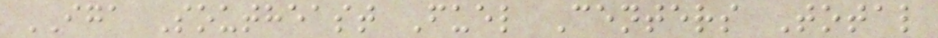IGA Southeast Fuel Centers Total
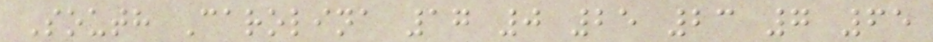South Carolina 17 0 25 23 7 65
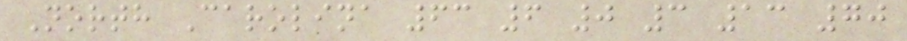North Carolina 63 6 0 3 13 70
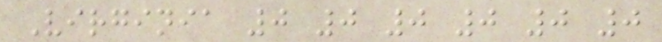Virginia 0 0 0 0 0 0
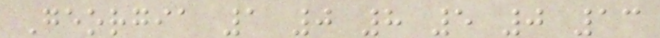Georgia 1 0 8 5 0 13
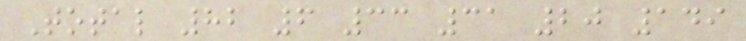Total 82 6 33 31 20 149
